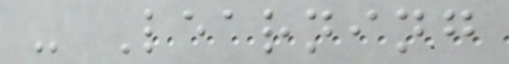- Learning
